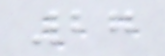27
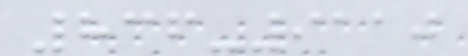836-9110
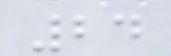24
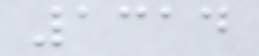1314
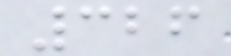326
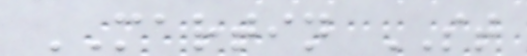MARTIN ST
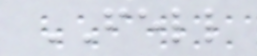FELL
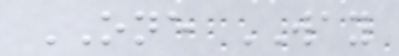ONE WAY
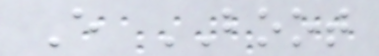E BOOT
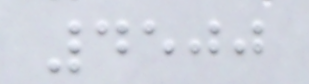4500
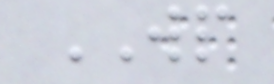WP
